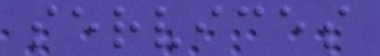services
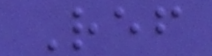Ref
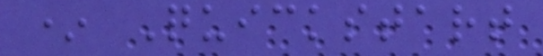* Quickstart
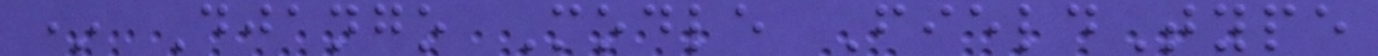* Django Modle FieldType
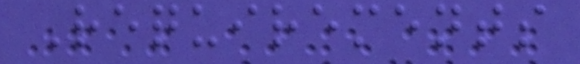Requirements
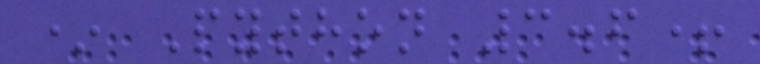* Python 3.6+
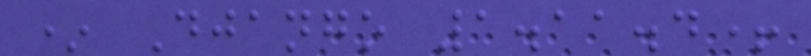* Django 1.11.4+
